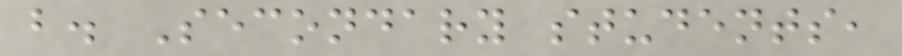b. Secondary students,
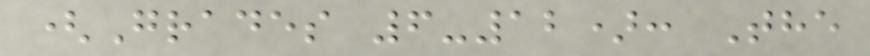(Grades 6-12): The
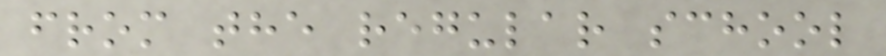from the regular school
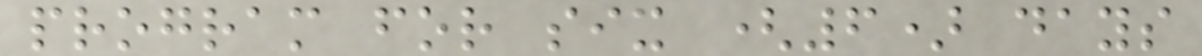program for six (6) days
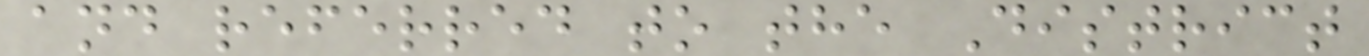and referred to the District
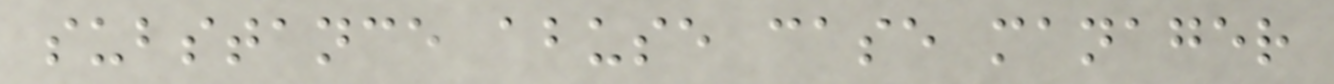substance abuse case manager
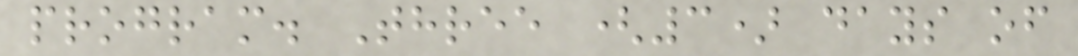program. Three (3) days of
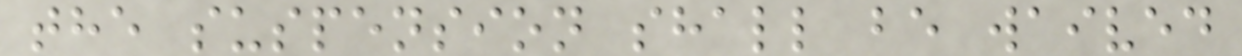the suspension shall be waived
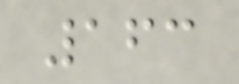163
